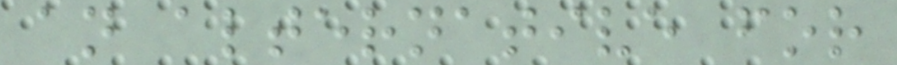an alternative for
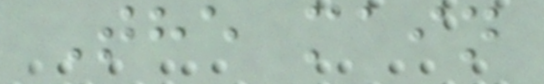The main
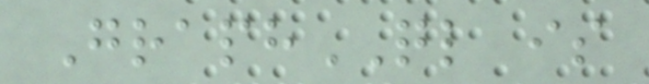GraphQL is
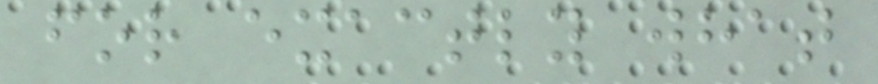for exactly what
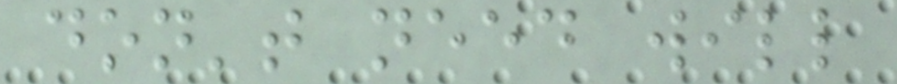don't need will
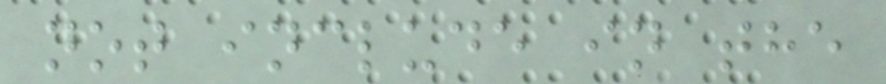not include in the
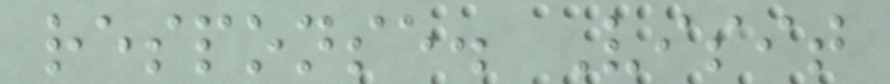response. Visit
